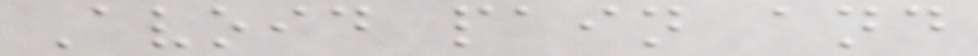Avoid pain and
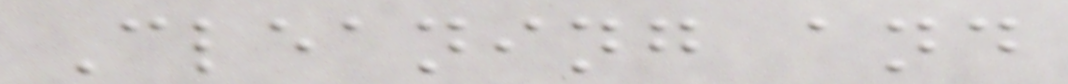Cleaning and
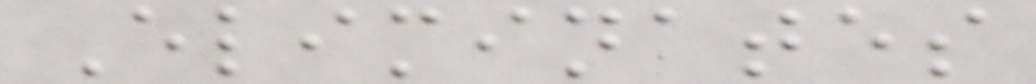Eliminates
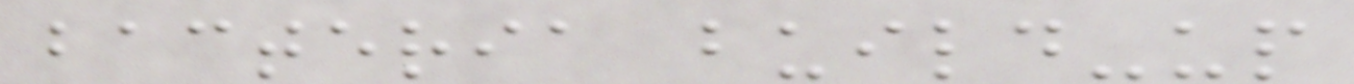bacteria build-up
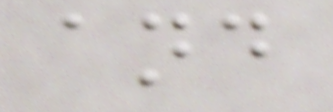and
